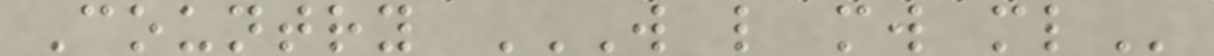Country W L MW ML
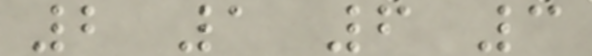2 1 6 3
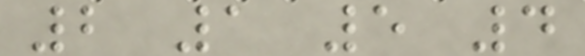2 1 5 4
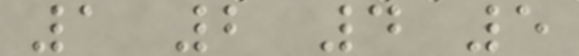1 2 4 5
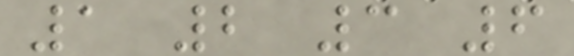1 2 3 6
